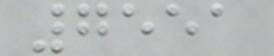7551
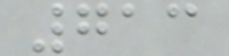713
